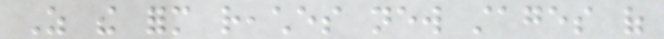As the form reaches new stages of
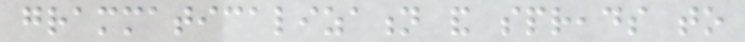grammaticalization and spreads to
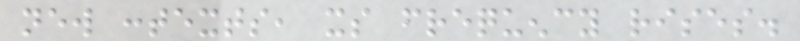new contexts, its frequency rises.
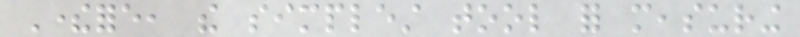Therefore, the simplest tool for measuring
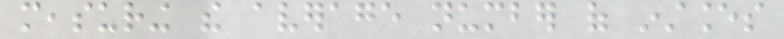measuring the average number of instances
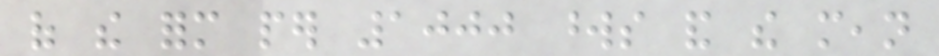of the form per 1000 words and the mean
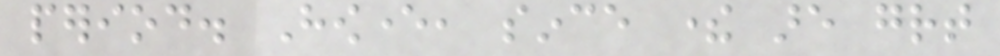period. However, since there are great
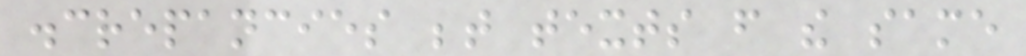discrepancies between texts from the same
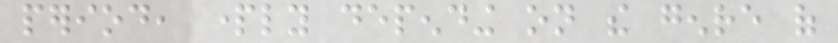period, partly depending on the genre of
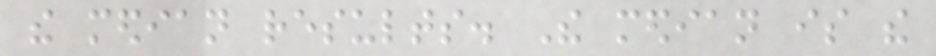the median results. The median is the
